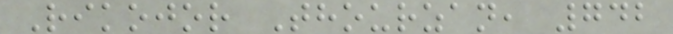Rikojor Thourzan, 742
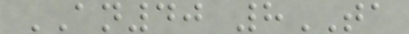AN40 8TA
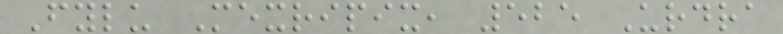Fylu Mexripix, 525 Urdra
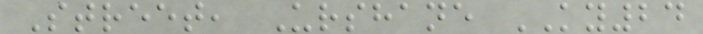Street, Urshane KY24
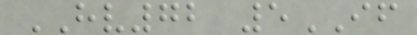HV72 5IF
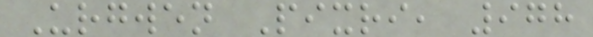Urgwen Pixri, 978
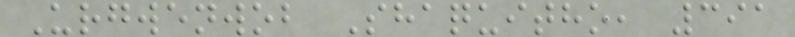Urgwenwob Shaquitho, 391
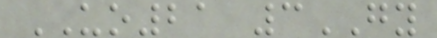UO21 3GY
